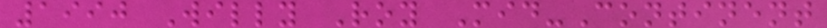1990 Willy Roy Mid-Continent
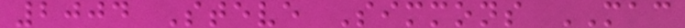2004 Steve Simmons MAC
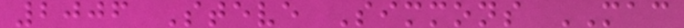2006 Steve Simmons MAC
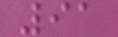91
